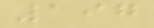197
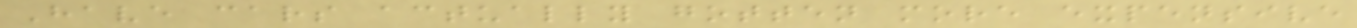Have cars actually gotten more expensive
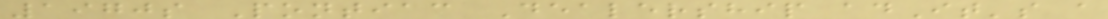1970s Pontiac Dealership adIt's a
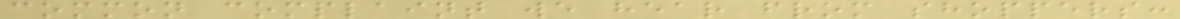common complaint we hear from shoppers:
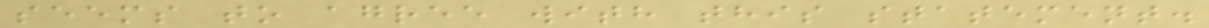seems to agree with this statement.
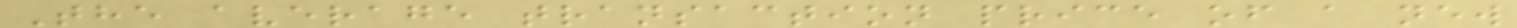The average transaction price of a new
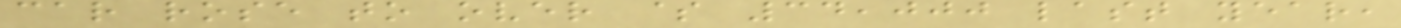car rose to over $ 34,000 last year,
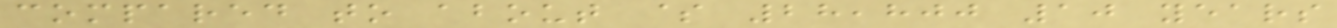compared to about $ 28,800 10 years
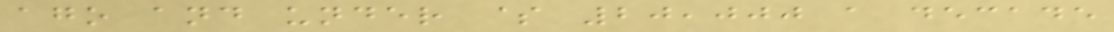ago and under $ 20,000 a decade
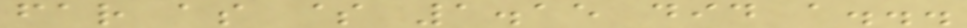far as $ 1.15 did a...
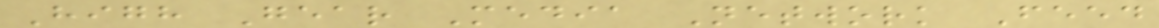High Gear Media Network Feed
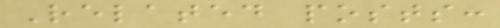Related posts:
